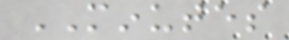MINUTES
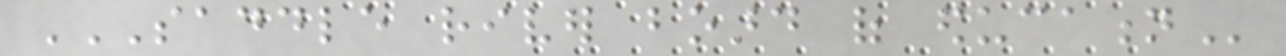SADDLE RIVER BOARD OF EDUCATION
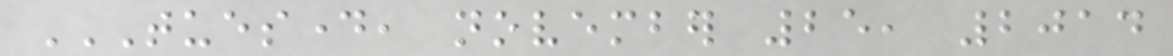TUESDAY, NOVEMBER 25, 2014
